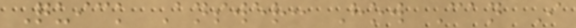Quick Answer: How Can I
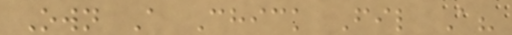Own A Chick Fil A?
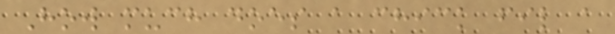How much does a chick fil a
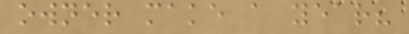owner make a year?
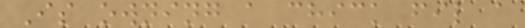Is owning a chick fil a
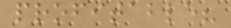profitable?
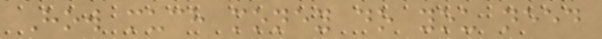How much money do you need
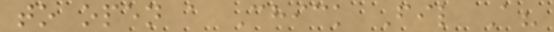to open a Chick Fil A?
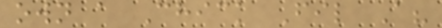own a Chick Fil A?
